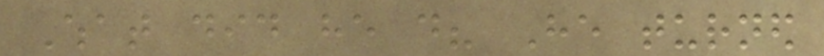What did he do? He turned
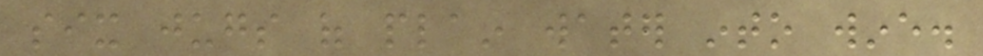six jugs of plain water into wine.
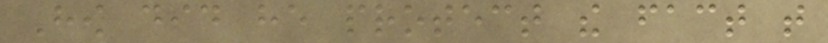How did he protect the fact that
